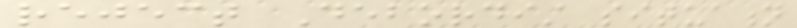reject Debordist situation
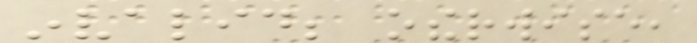invalid; otherwise,
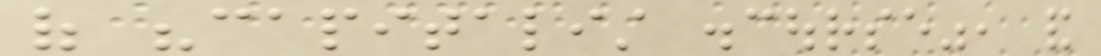of "capitalist discourse", and
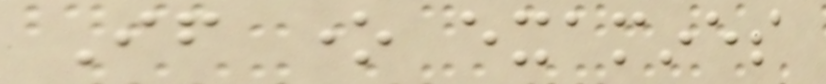If one examines
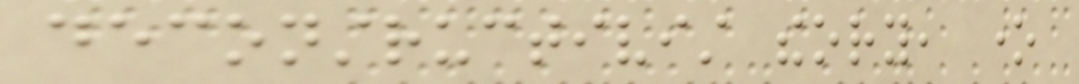deconstructivist theory, one
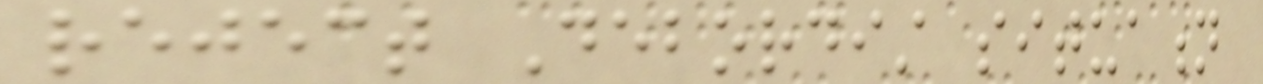reject Debordist situation
